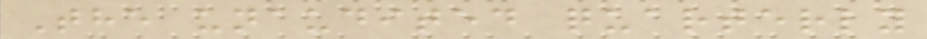The unaudited quarterly
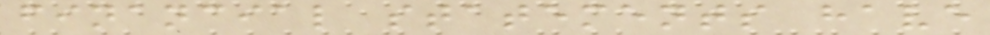financial statements have
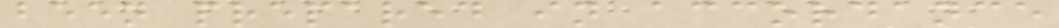been prepared in accordance
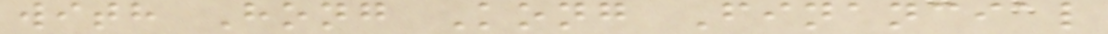with Hong Kong Financial
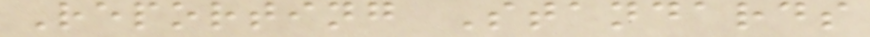Reporting Standards
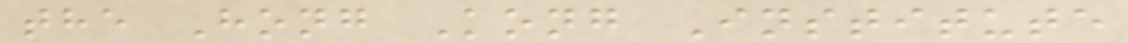the Hong Kong Institute
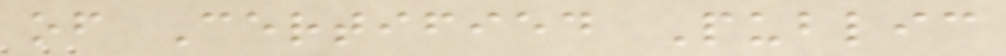of Certified Public
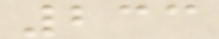233
